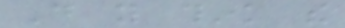Do you think the
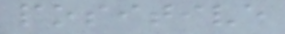positive
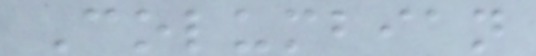Columbian
